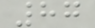87
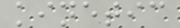kinetic
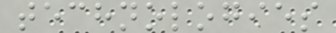technologies
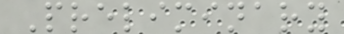Preliminary
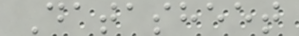Datasheet
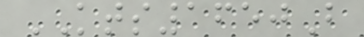KTS1650B
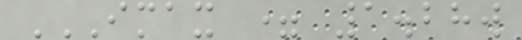IMAX = 1.28W
